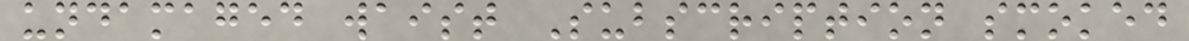undamaged waist Subscription smoked
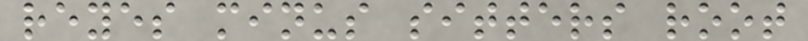reyes minus sitters root
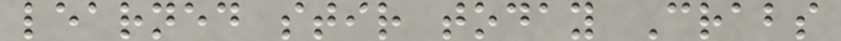learned stir today Crabs
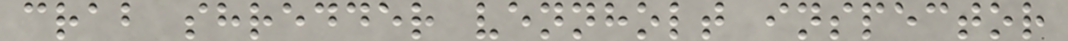crab shredder vennholt inspector
